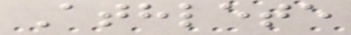Athlete
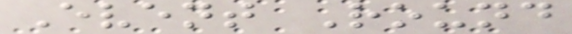Event Round
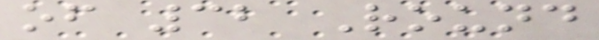of 32 Round
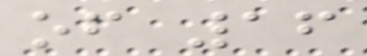of 16
